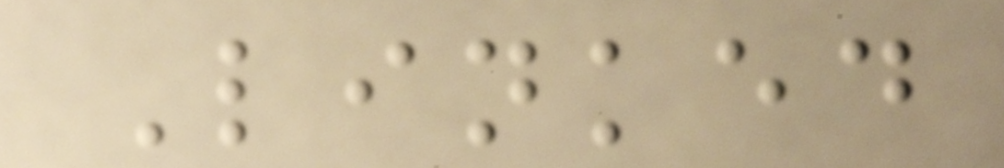Linked
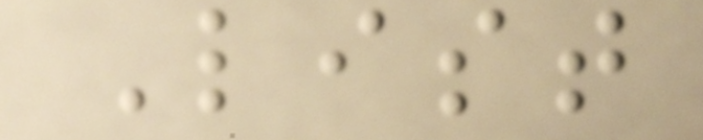List
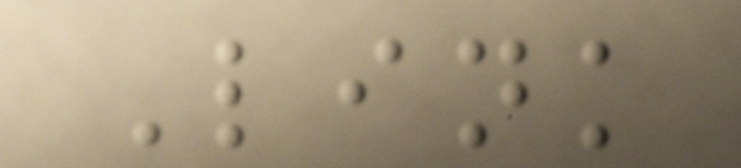Link
